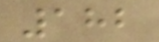182
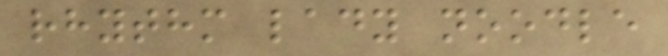rhythm lady noodle
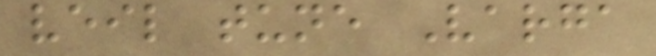veil tune Varga
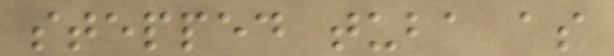stepped tuba as
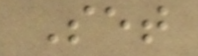Set
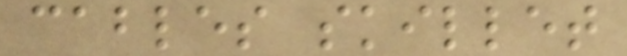cables skillet
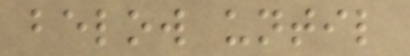below until
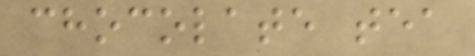chocolate tea
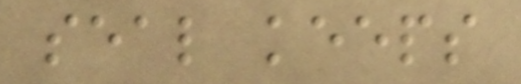seal keeps
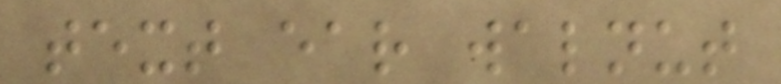text ear walnut
